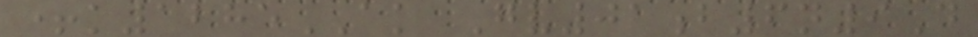+k1285AK Gv01b6n9D
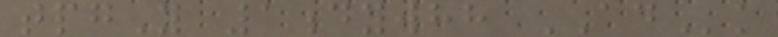tpgY 1dywhh ADk
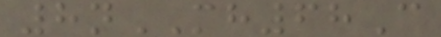8nMH68C
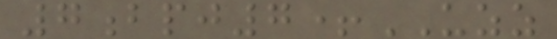7bpj7+UZZ
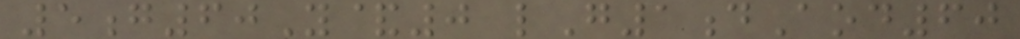5g60Y&0 lG1dAod60
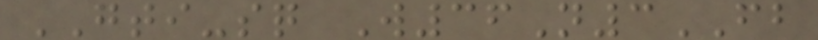GTI-sq W36N3FB
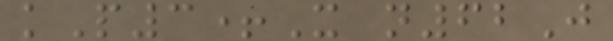kP3+X n62J
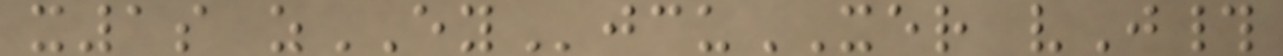x1s zEYjcuXER vJ#
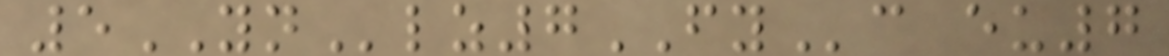5YNlz7FYc eu7
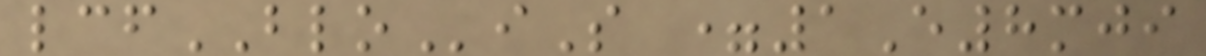lcfBLOiS =1E8mji
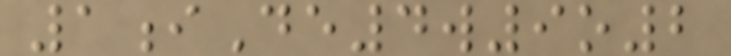1iDe4w9o2
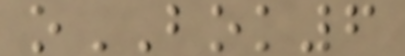oBOK6
